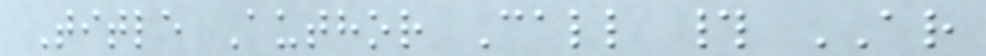Title Author Call # AR
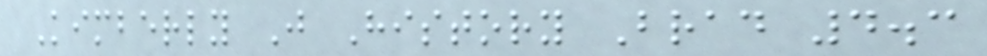Kimberly J History Brad 4.3
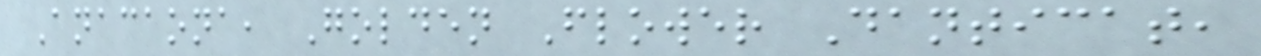Anacaona, Golden Flower Danticat,
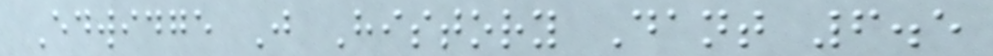Edwidge J History Dant 6.5
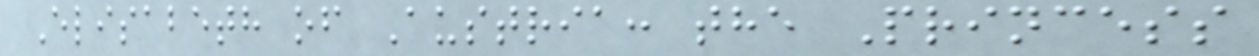Elisabeth of Austria: the Princess
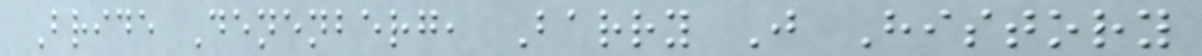Bride Denenberg, Barry J History
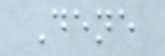Dene
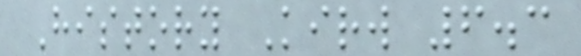History Kirw 6.3
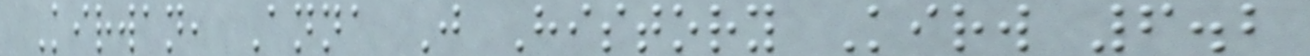Kirwan, Anna J History Kirw 6.2
